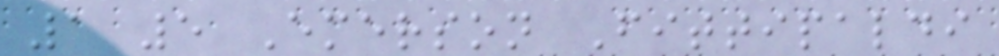1 5 Emerson Fittipaldi
